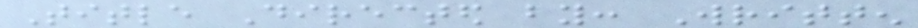Title Directed by: Written
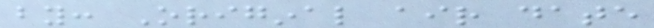by: Original air date
